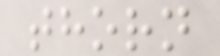thorn
